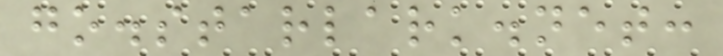go.starlark.net:
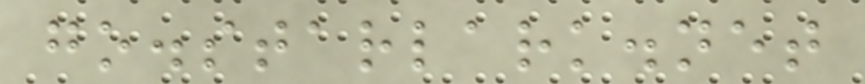go.starlark.net
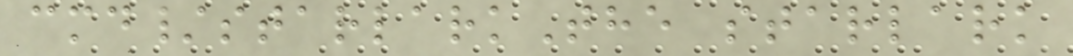cmd/starlarkThe starlark
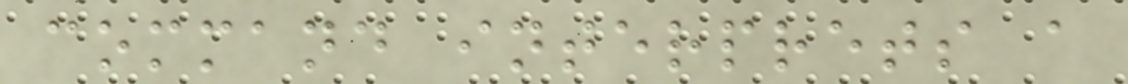command interprets a
